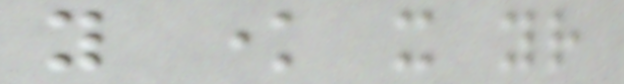you know it your
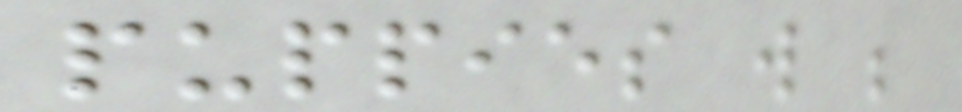puppies will be
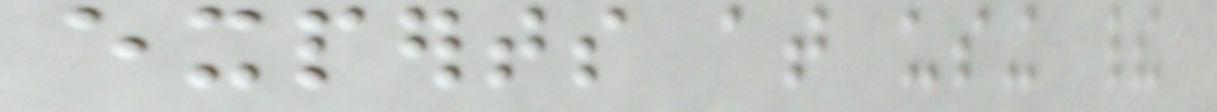experts at using their
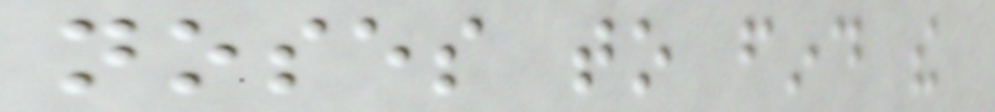noses to find the
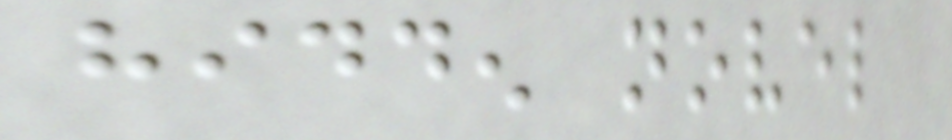hidden novel
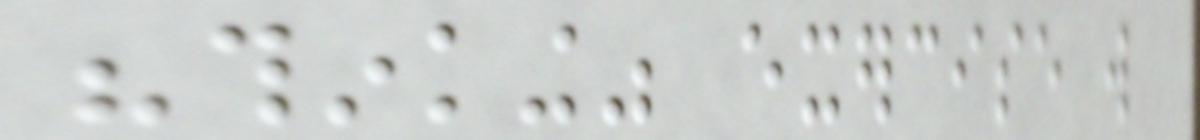"thinking" exercise will
